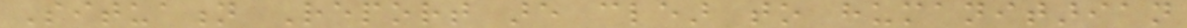Situation Report are clear to humanitarian
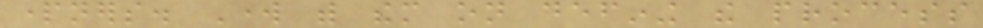partners. Work with them on defining the process
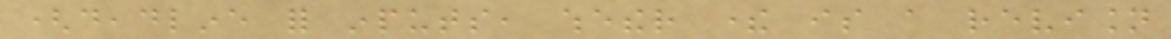(deadline for inputs, whether there is a revision
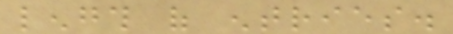length of entries.
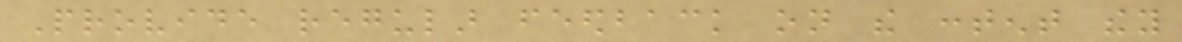Provide regular feedback on the content they
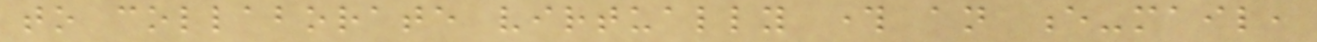to collaborate virtually through an e-mail,
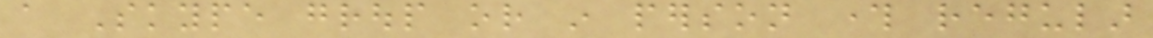a Skype group or in person through regular
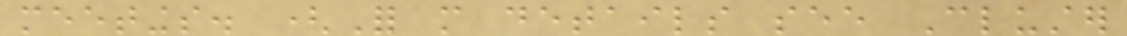meetings. (For more details see Cluster
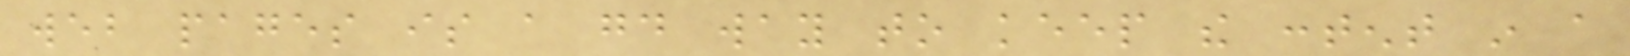web pages is a good way to keep the content in a
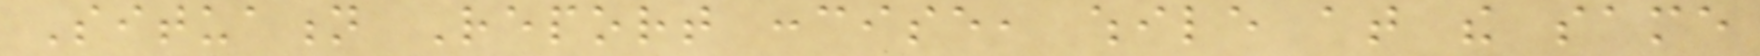Situation Report concise, while at the same
